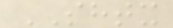SHTX
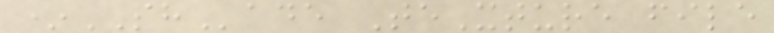*SHade TeXture file
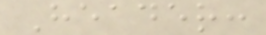Header:
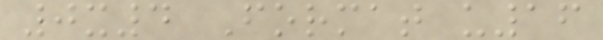0x4 Format u16
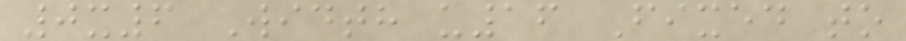0x6 Width u16 Fixed to
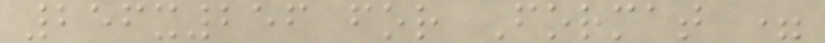256x256 for Format =
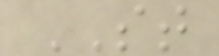ST
